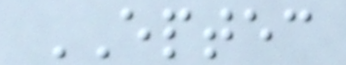EPTEC
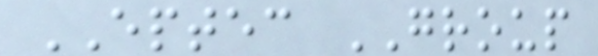EPTEC GROUP
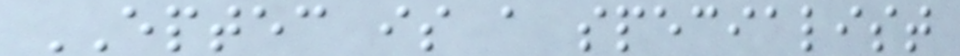EPTEC is a specialist
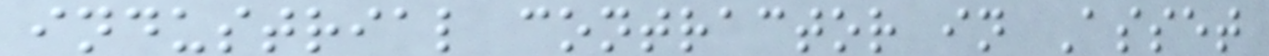industrial contractor in Asset
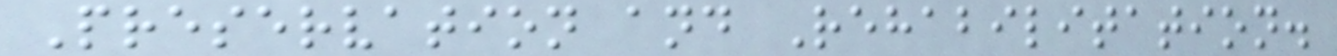Preservation and Rehabilitation.
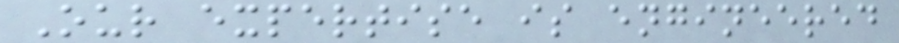Our expertise is engineered
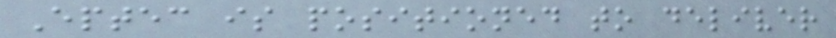Eptec is positioned to deliver
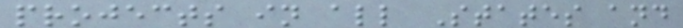projects in all States and
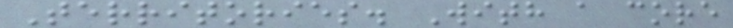Territories. With a core
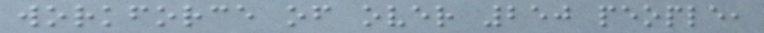workforce of over 250 people,
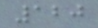120
